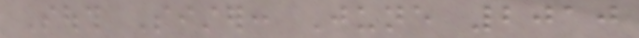South Sister: June 2010
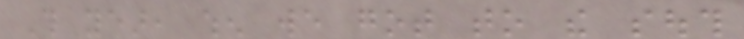This year, when we got to the south
